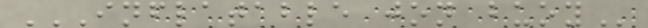INFLATABLE JON BUOY
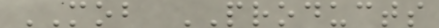MOB PRODUCTS
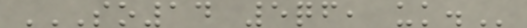SO14 5QF, UK.
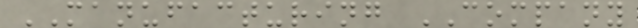MANUFACTURING COMPANY
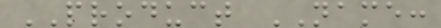PRODUCT NAME:
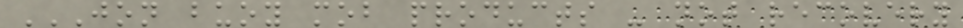JON BUOY MOB PRODUCTS - NOT RECOVERY
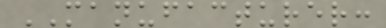MANUFACTURER:
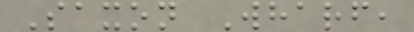Saxon Wharf,
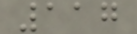117
